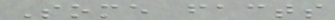Some facts
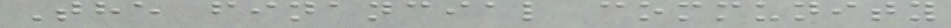The financial community
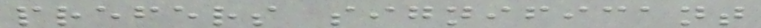prefers significant
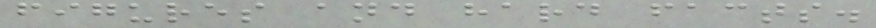figures and hard facts.
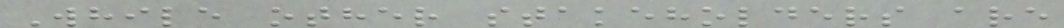While other stakeholders are
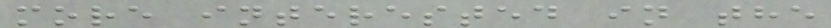more interested in the
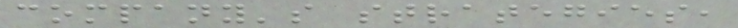company's strategies,
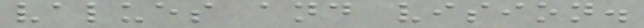values and vision.
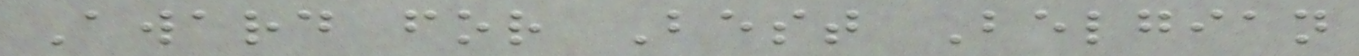Award for Best Belgian
